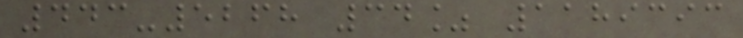443-5268 34% 1189393
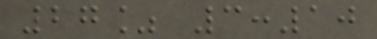27% 3:10
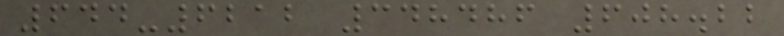644-6212 348486 608.22
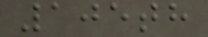105th
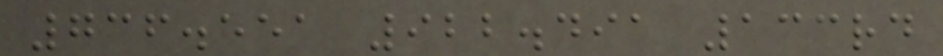736.551 922.491 133rd
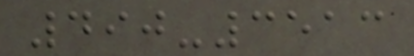490-3513
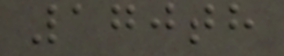170th
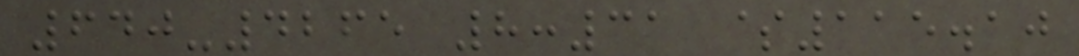640-4265 8:31 $115.10
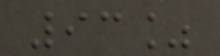93%
